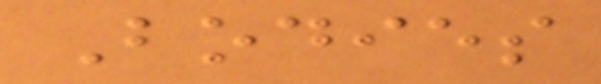Bodies
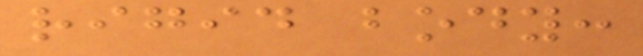rigid body:
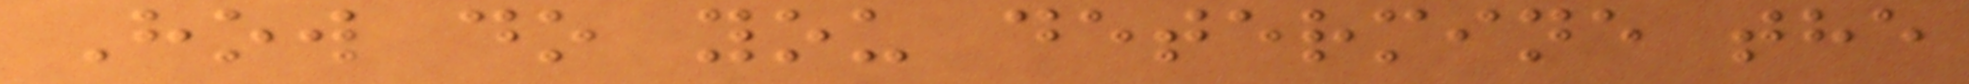How do you determine the
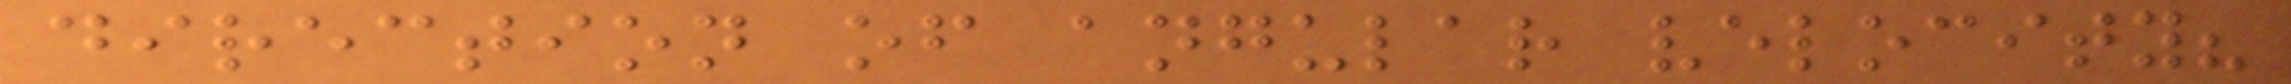direction of angular velocity?
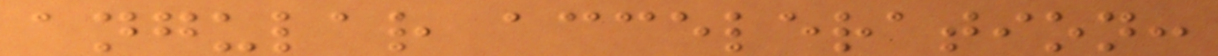angular acceleration:
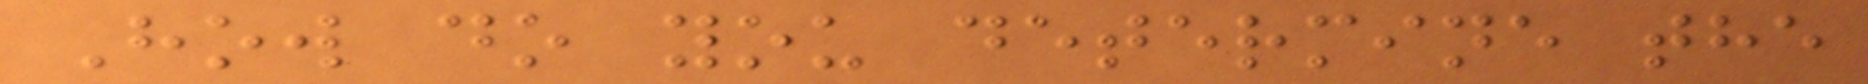How do you determine the
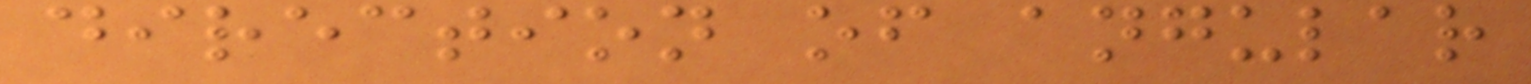direction of angular
